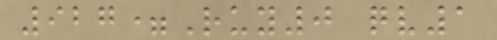927=Ruy0 qv1
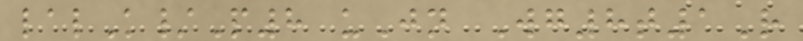lalK/P8 uJn Wg8t1R
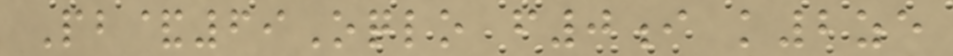Pb&69Oqlo f0i k2ze
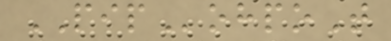PIPohpoT
